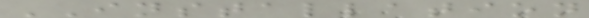INSTALLATION
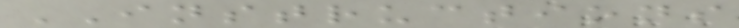INSTRUCTIONS
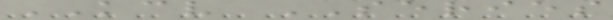KCV SERIES
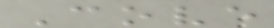Cove
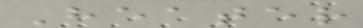Heater
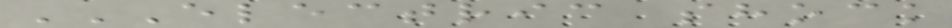ELECTRIC SHOCK
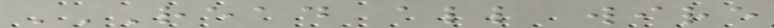READ ALL WIRE
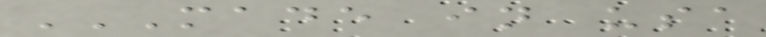MADE IN USA
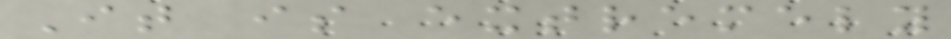It is extremely
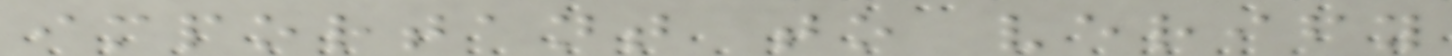important to verify
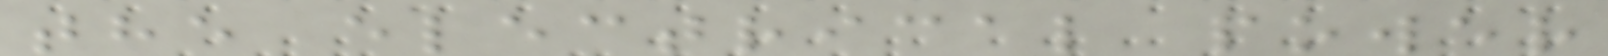the electrical power
